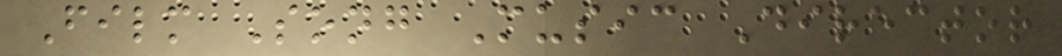Film Song Music Director
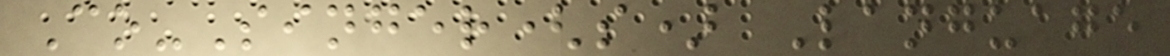Co-Singer(s) Language
